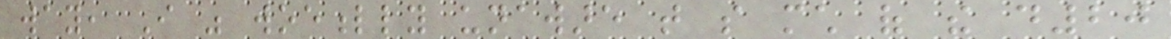way, I was woefully unaware that so much of the d20
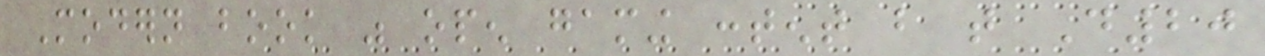Modern book was open gaming content but that D20
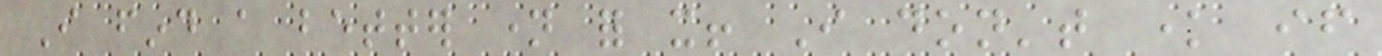I find a better name for it! I don't know if
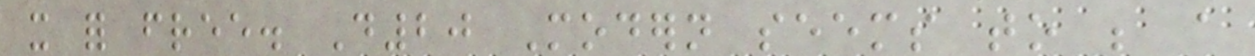it for free. D20 Modern seems to be a
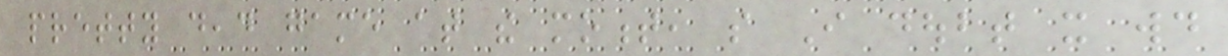pretty dead game at the moment, so I doubt it would
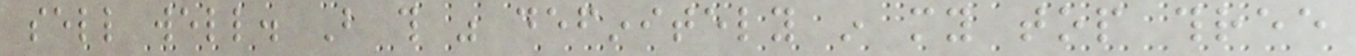sell well. But this was definitely in my top three
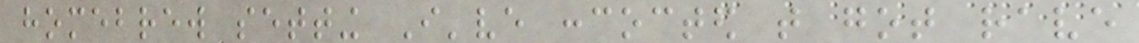homebrew setting I've concocted that got rave
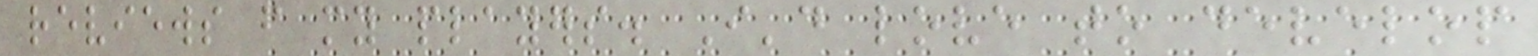reviews from my players. I'd love to develop
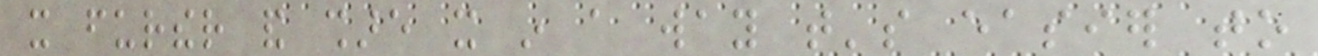it further and share it in a way that's easier to
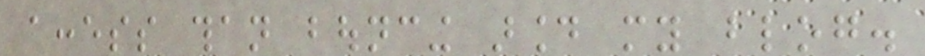access than bouncing around my blog.
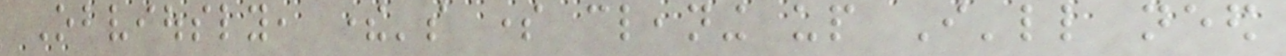Obviously, there's some cleaning up I'll need
